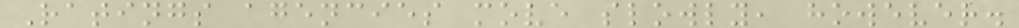Ratings agencies move slowly, however.
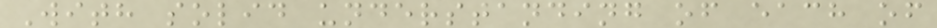With solid understanding of each of
